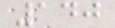140
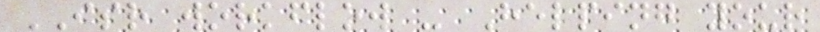ISR workflow - Helping your
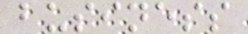business
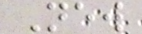New
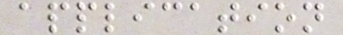application
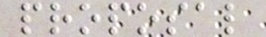proposal
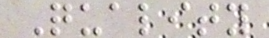Quality
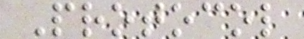Protocol
